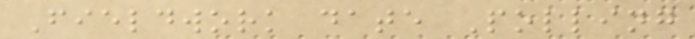Fieldwork date Polling
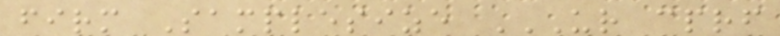firm Samplesize UR CPRF
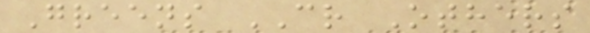Greens CR Others
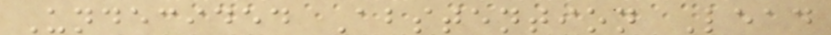Undecided Abstention Lead
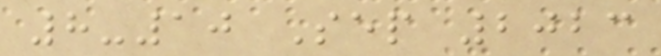8-10 Sep 2023
